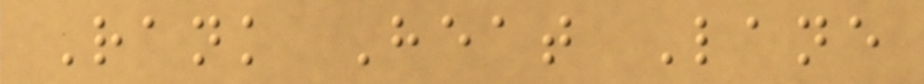Rank Heat Lane
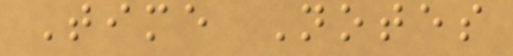Time Notes
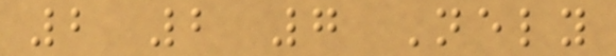2 2 7 Nely
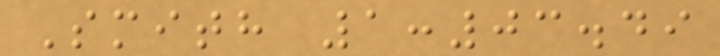Smith 1:03.49
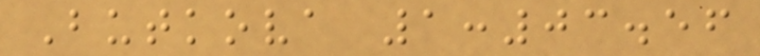Butkova 1:03.56
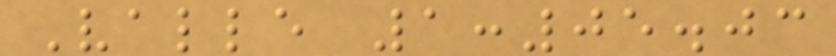Valle 1:05.03
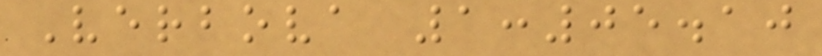Verbova 1:05.10
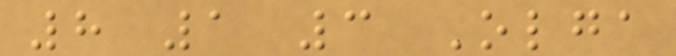8 1 3 Olga
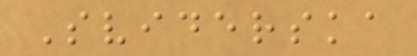Sviderska
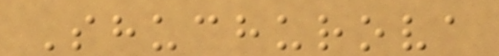Shuchurova
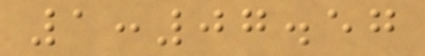1:07.57
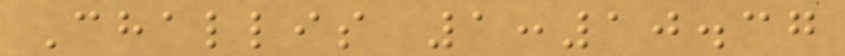Challis 1:10.37
